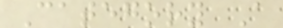Category A
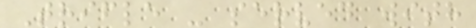Trifle - served with
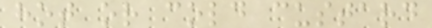hot or cold custard
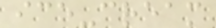ice-cream
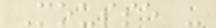Mousse -
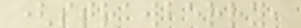(strawberry,
